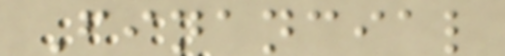Financial
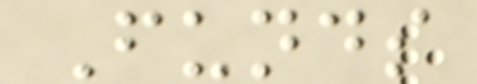Funds
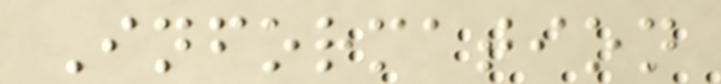Information
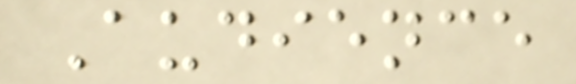Audience
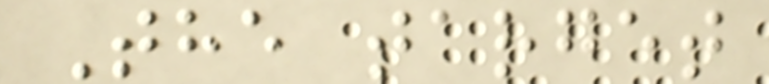The target
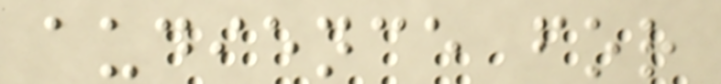audience for
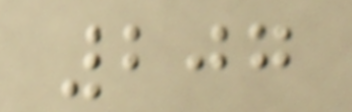207
